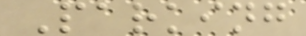Parking
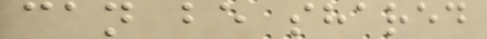can be shared
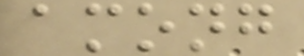among
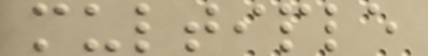multiple
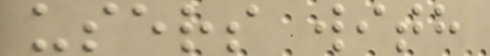users with
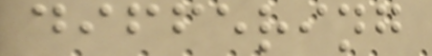differing
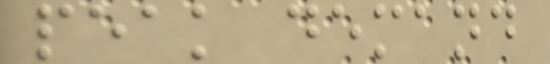peak demand
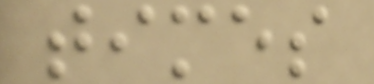times
